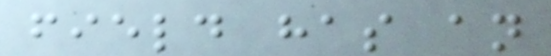field has an
